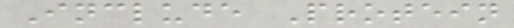Include Protein
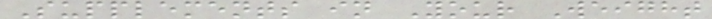Supplements in Your Weight
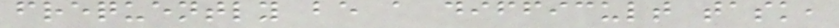frequently be a difficult task,
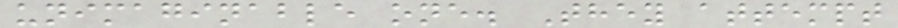unimaginable one. They attempt
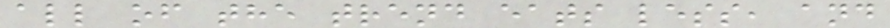all of the trend eats less, and
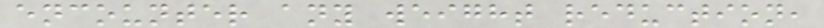encounter any weight reduction,
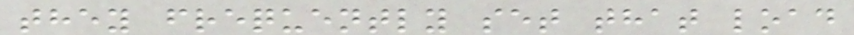they frequently set that load
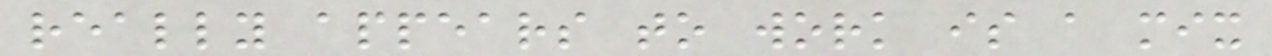really appears to work is a mix
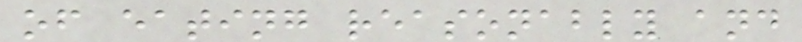of eating reasonably and
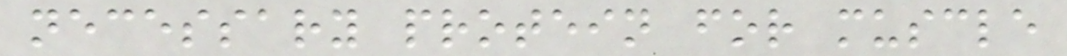necessary protein for muscle
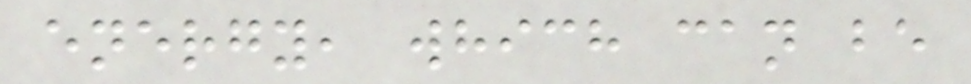energy, which can be
